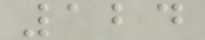124
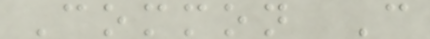Common C
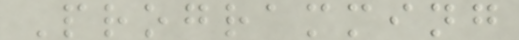Programming
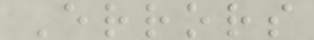Errors
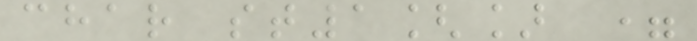char st1[] =
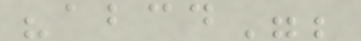"abcd";
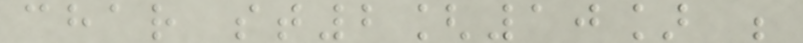char st2[10] ;
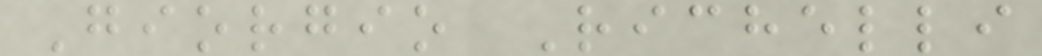Giorgio Richelli
